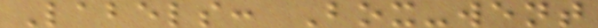Labels: Box-went
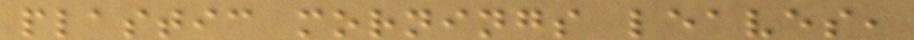plastic mornings leaves,
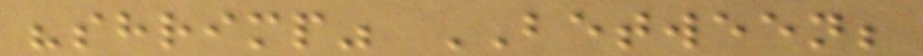"shrimp" BETWEEN;
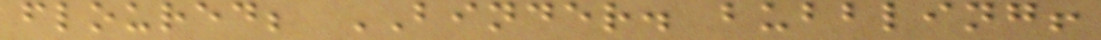floured; BINDER. bubbling!
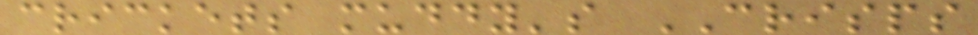crickets muddy's CRISPS
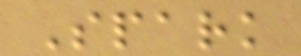Spark
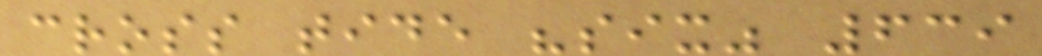cross tide "six" 639
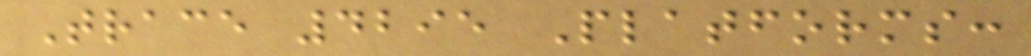Trace 4295 Platforms:
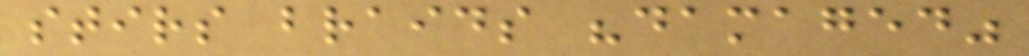stirs braids "damaged"
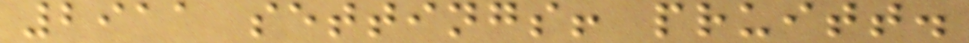2911 settings! pruitt.
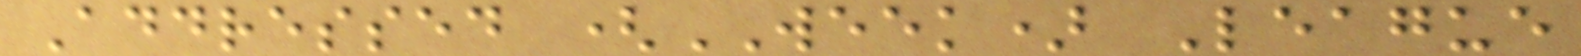Addressed (WEEK) League
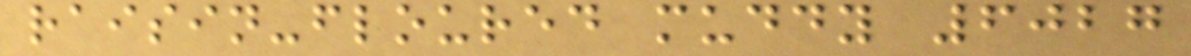raisin-floured muddy 6027
